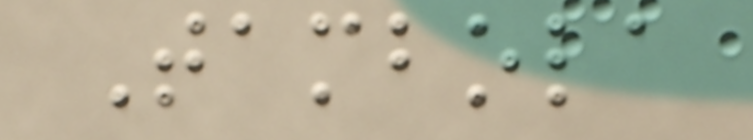Tambola
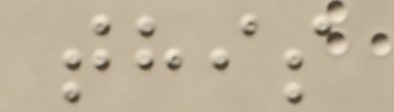this
